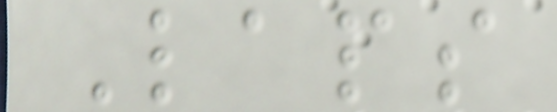Laps
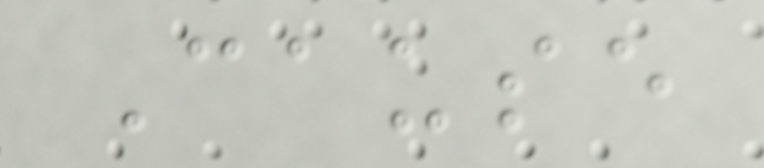Cause
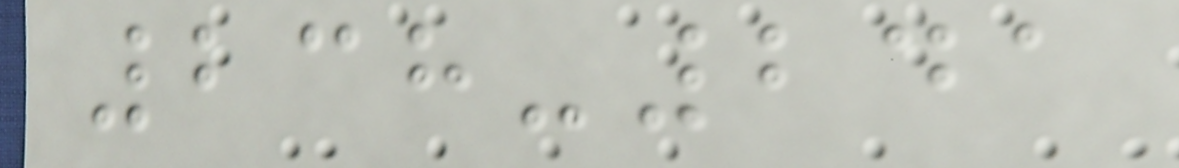238-241
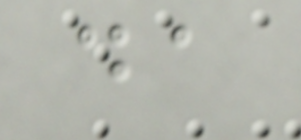da
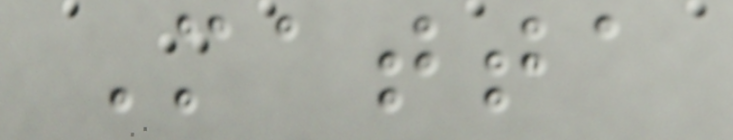Matta
